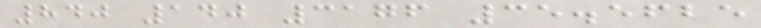840 140 3176 35.5625
